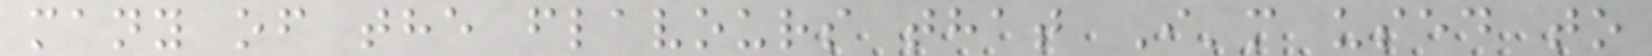many of the flavours that I'm used to
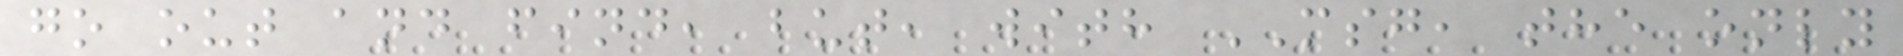go out and find, but, with MSG, the only
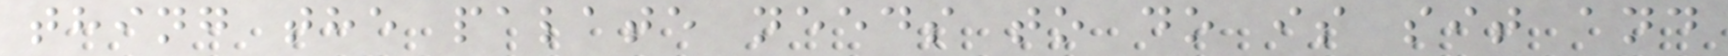thing the palate needs to do is sit and
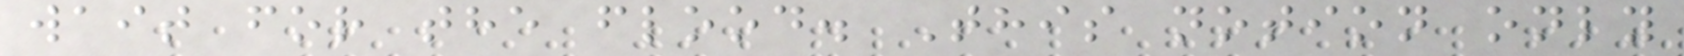wait for the flood. This notion only
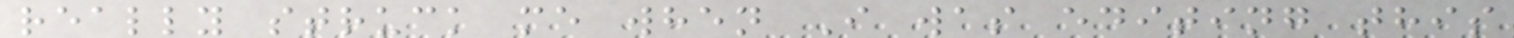really struck me when I was editing this
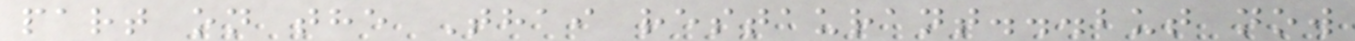part on the Thai restaurant...but now
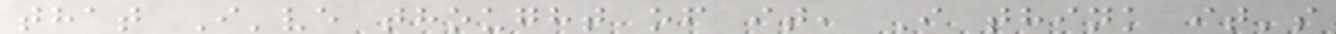that I've thought of it, I think it's
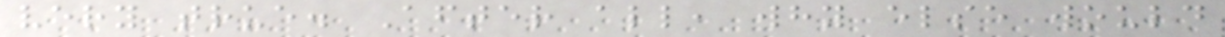very true. After all, why else would
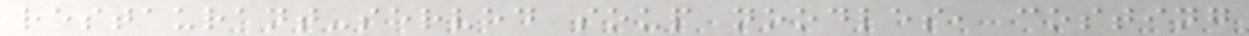restaurant-served soup noodles, costing
